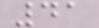41
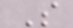S
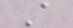A
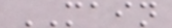MAIN
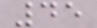45
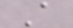A
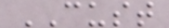CUST
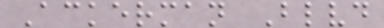Ackerman Blvd
